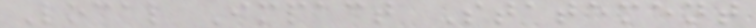Local Impact Statement
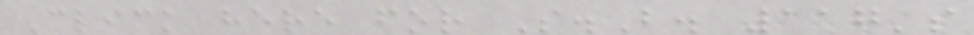Click here for S.B. 117's
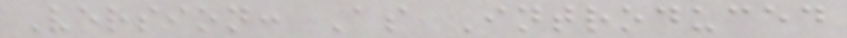Version: As Introduced
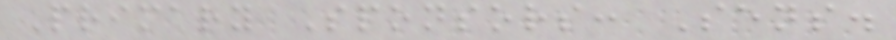Primary Sponsors: Sens.
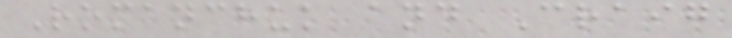Romanchuk and Craig
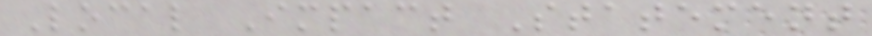Local Impact Statement
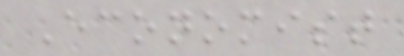Economist
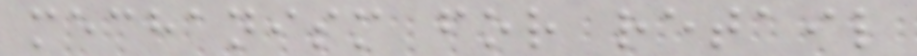mechanism for retail
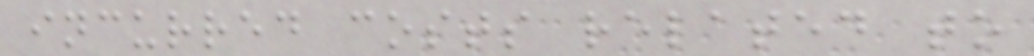incurred costs related to
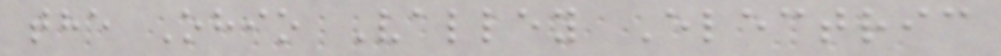the Ohio Valley Electric
